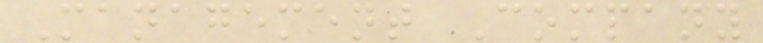Management Company
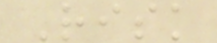Risk
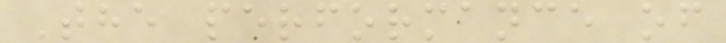The performance of
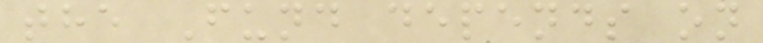the Fund depends on
